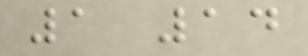1 14
